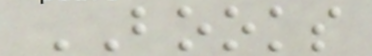BOOKS
